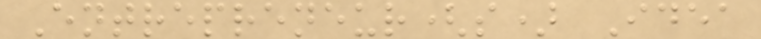Entrepreneur(s) Idea
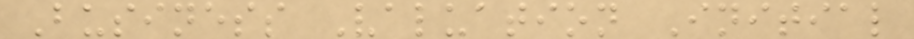Business Valuation Initial
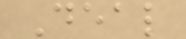Deal
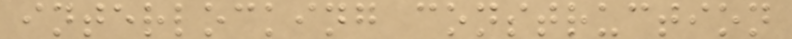interlocking construction
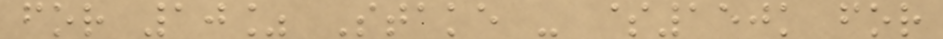for 10% Stake - $150k for
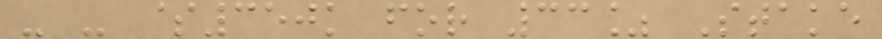- - $350k for 33% Stake
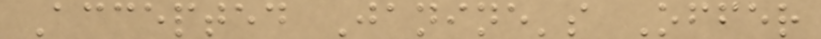Accepted Janine's Offer
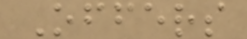Offers
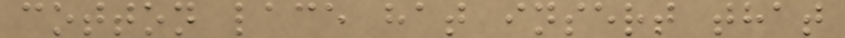cotton lace hat insert that
